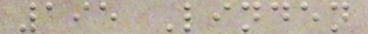195 Linden
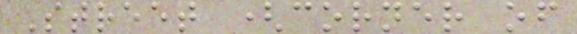Street (corner of
